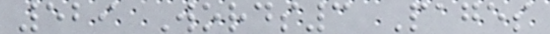529 Words3 Pages
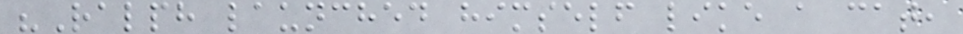"Ralph launched himself like a cat,
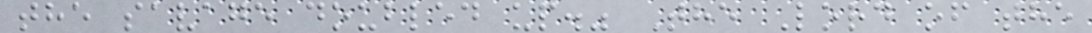the savage doubled up." The Lord of the
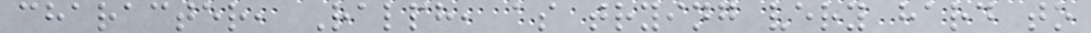character, Ralph, as trying very hard to
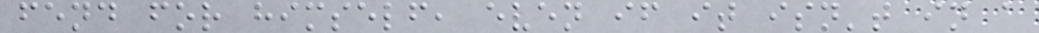fend for himself, even if it isn't in a
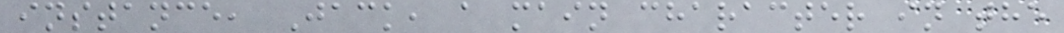instance, Jack, a main character in the
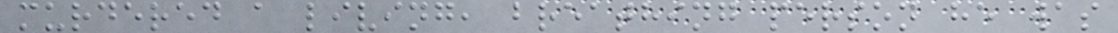murdered a living, breathing person he was
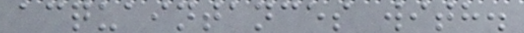acquaintances with.
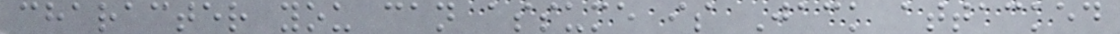character you can assume is Jack attacked
